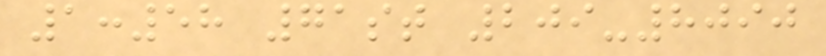1:58 71st 209-8090
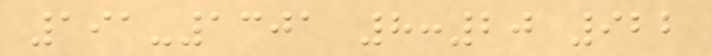191-1301 8:20 922
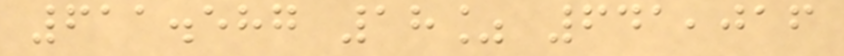611.587 18% 641,016
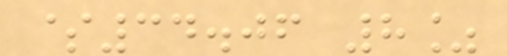$34.06 8%
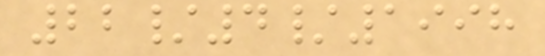22/4/1998
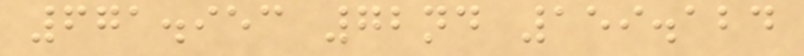671.953 72nd 159.124
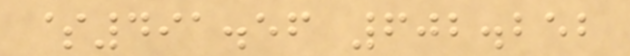$491.56 602.252
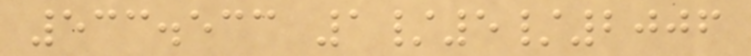533.533 1/5/2006
